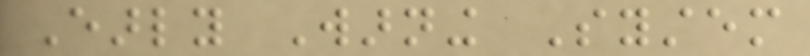Early Warning System
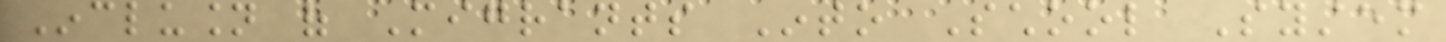Inclusion of Migrants Into School System
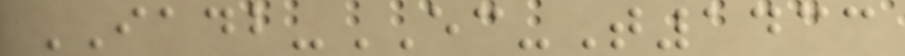IADB-EC-T1433
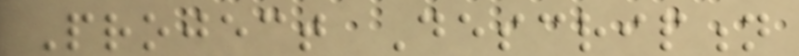Project Description
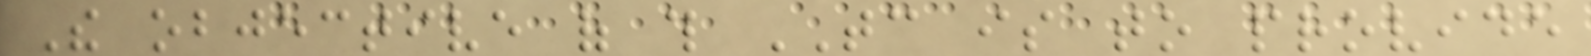The objective of this TC is to provide
